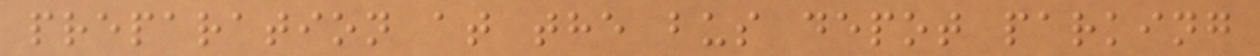preparation at the bus depot parking
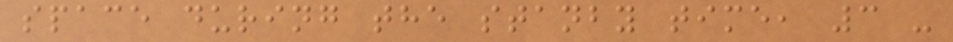space during the stanby time, 3 -
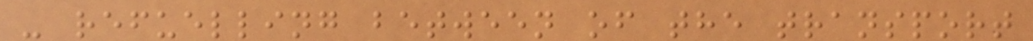- refuelling between of the transport
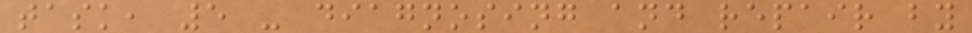task, 5 - diagnosing and repair by
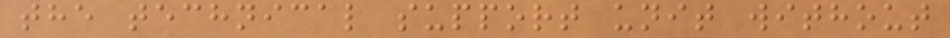the technical support unit without
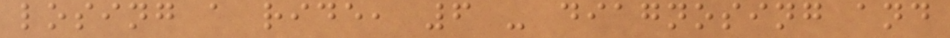losing a ride, 6 - diagnosing and
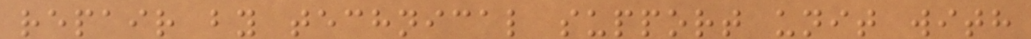repair by technical support unit with
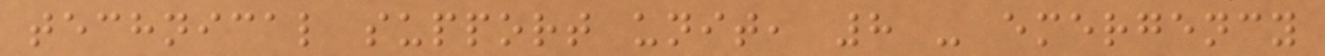technical support unit, 8 - emergency
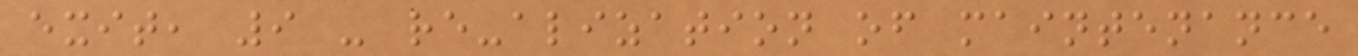exit, 9 - re-alization of maintenance
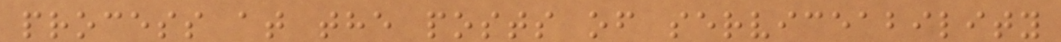process at the posts of serviceability
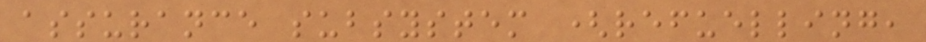assurance subsystem (refuelling,
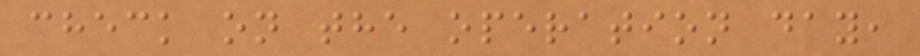check on the operation day,
